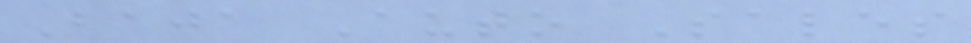Baja Auto Sales
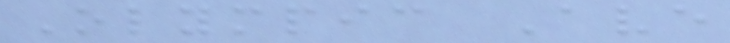Olympic Ave
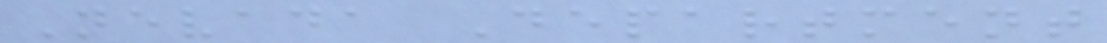Nevada Department
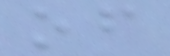of
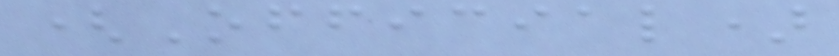(Official)
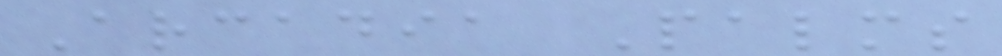Arcadia Palms
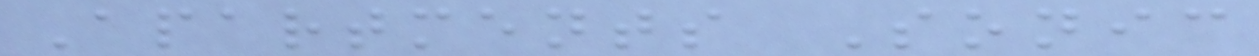Apartments Sonic
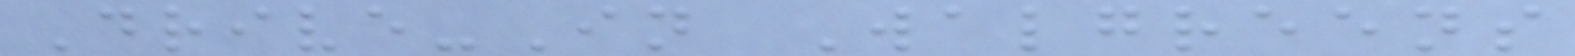Drive-In Walgreens
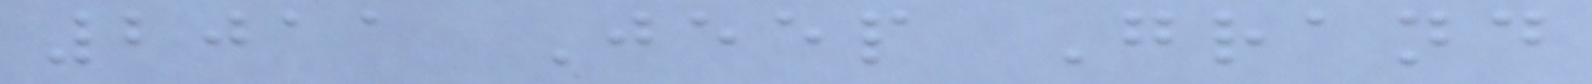2011 Jeep Grand
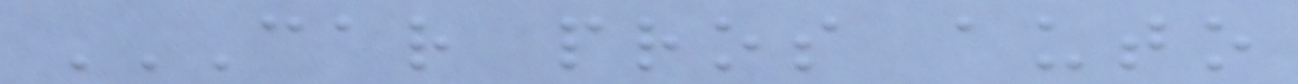CAR PROS AUTO
